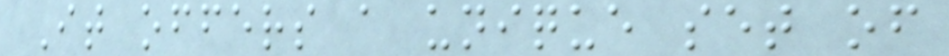It offers a unique set of
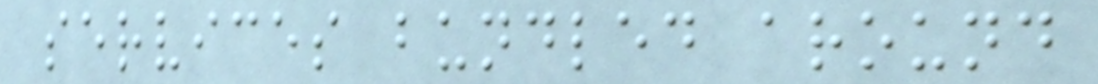services bundled around
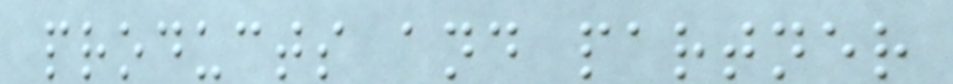products and partner
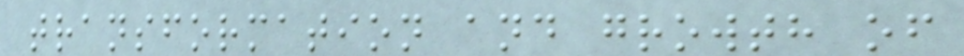transformation and growth of
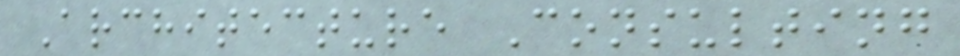Architecture Consulting
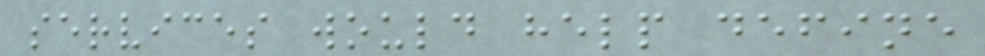services would help define
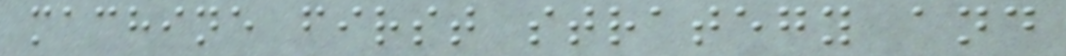machine first strategy and
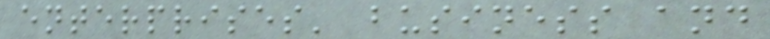enterprises' business and
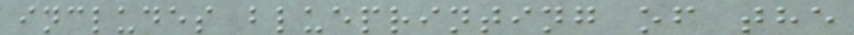includes blueprinting of the
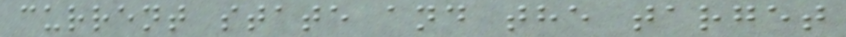current state and the target
